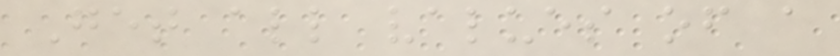Get all values of a
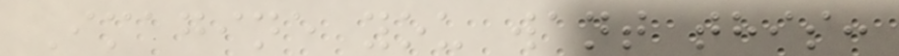Imagine you want this:
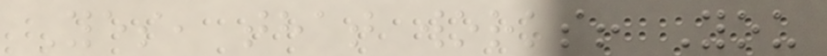Yes, that works! You
